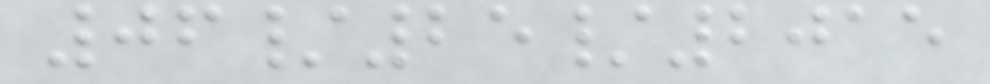06/25/2015
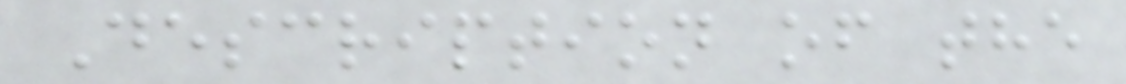Description of the
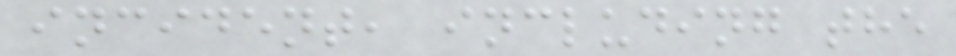incident, including the
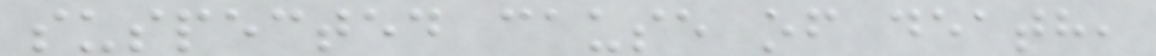suspected cause of death,
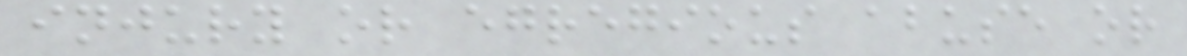injury or egregious abuse or
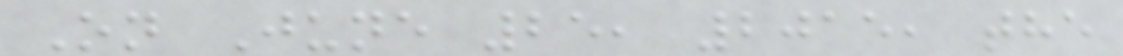On June 25, 2015, the
